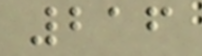216
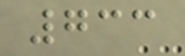733
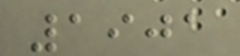1901
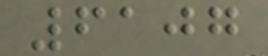6107
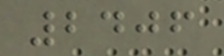2406
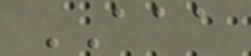AAA
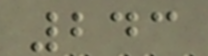243
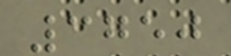3750
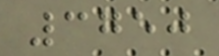3750
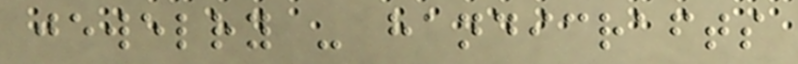jewelry - handicrafts
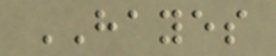HAYES
